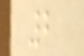2
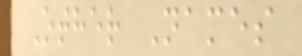Other Names
